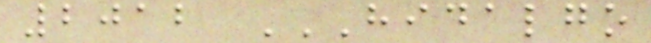2012 HIDALGO
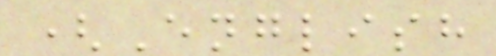(English
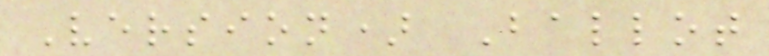Version) Ballot
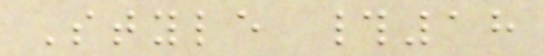Style #18
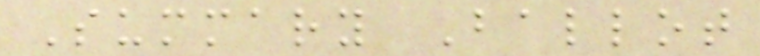Summary Ballot
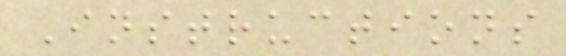Instructions
